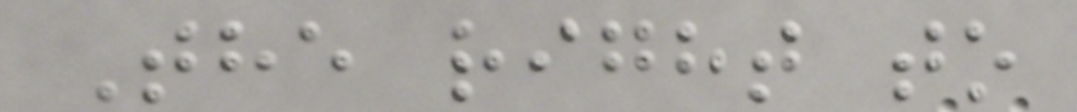The right to
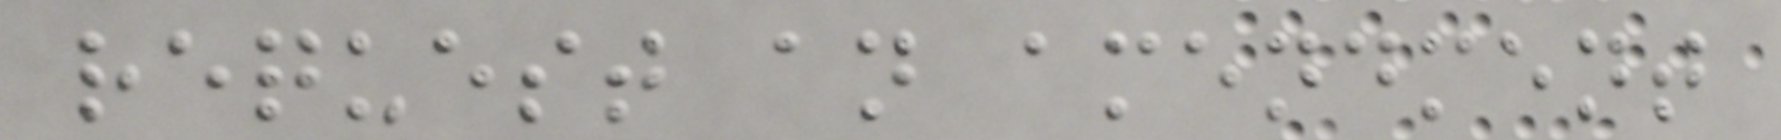request an amendment
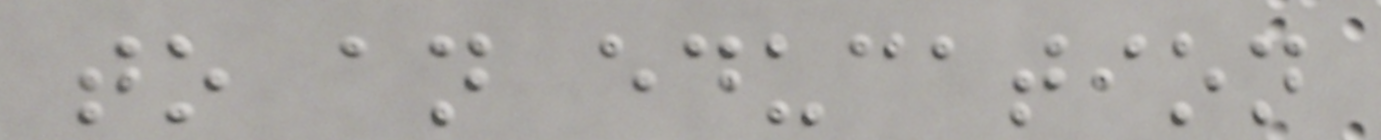to an education
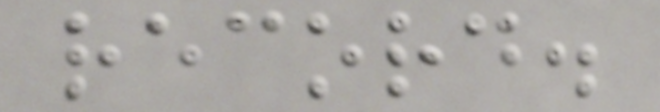record.
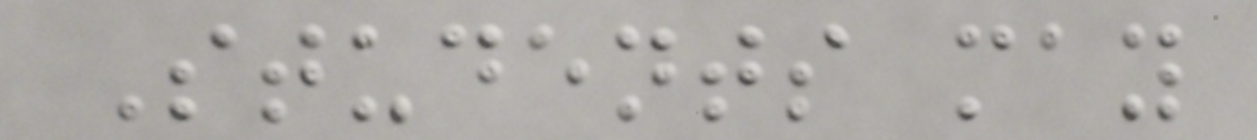Students may
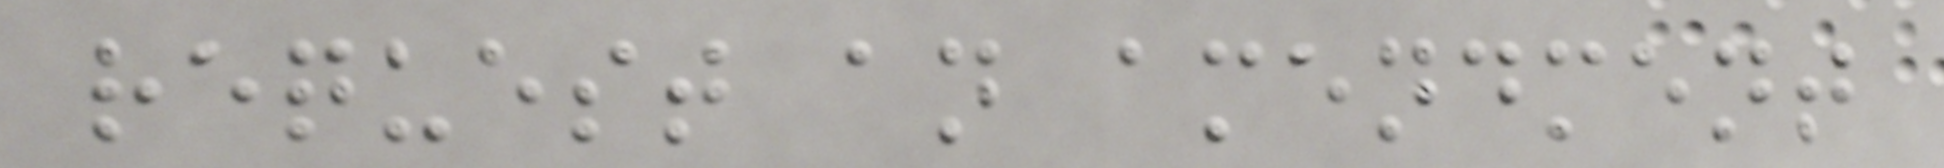request an amendment
